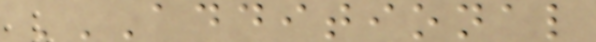ADDITIONAL
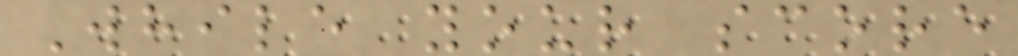While your score
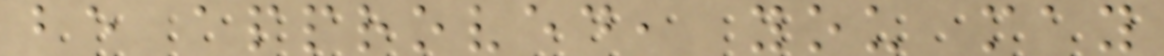be approved, you may
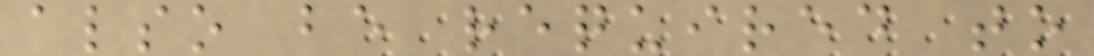also be required to
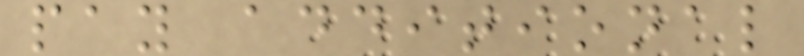pay additional
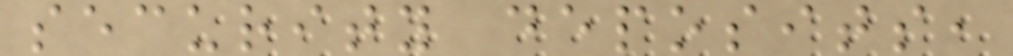security deposits,
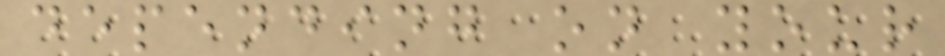depending on your
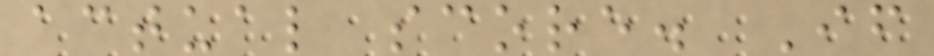actual score. If
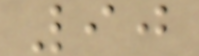90
